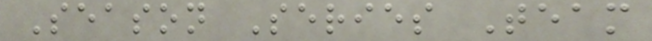Season Series Team
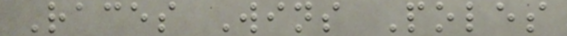Races Wins Poles
